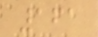161
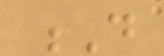D
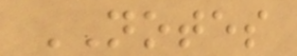NOTES
